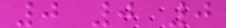0 0 0
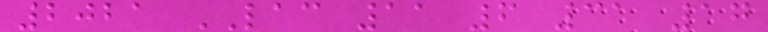2021 LAC 11 6 31 17
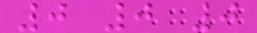0 0 0
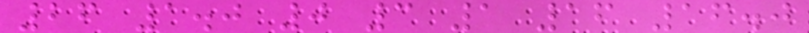26 1.0 0 3 1 16 16.0
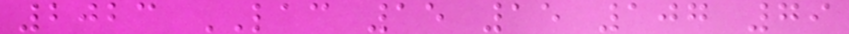2023 LAC 15 15 107 79
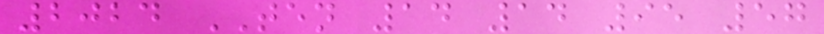2024 TEN 14 14 95 57
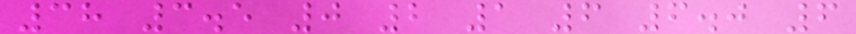38 3.5 0 2 1 6 6.0 6
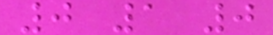0 1 0
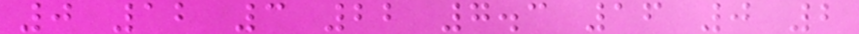0 12 3 22 7.3 16 0 2
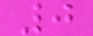0
